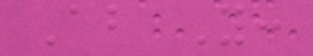About You:
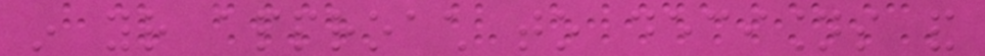in your approach to decisions and
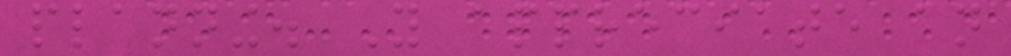planning. You appreciate an
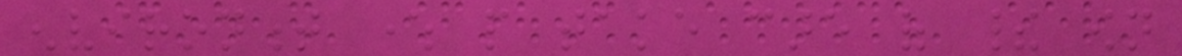environment where people take care of their own
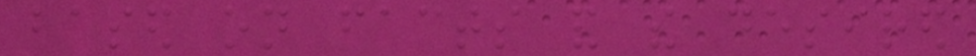based on facts and the desired
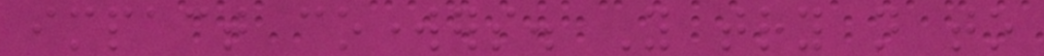impact coworkers. You try not to
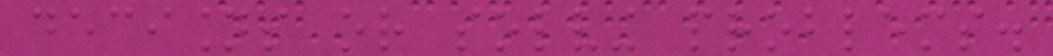decisions or solving problems.
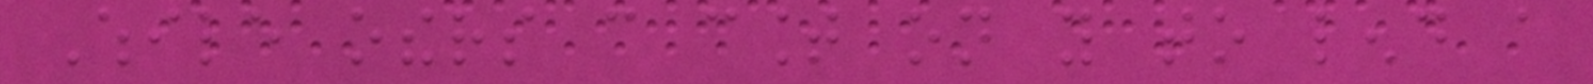While others can count on you to lend a
